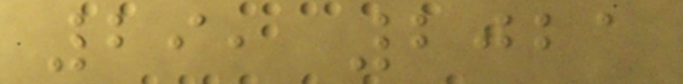29, 2021
